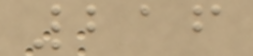216
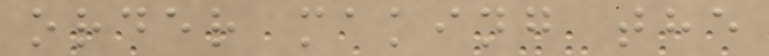order making the
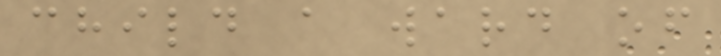child a ward of
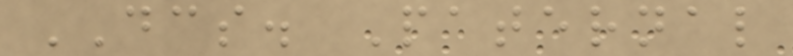DCS. Paternal
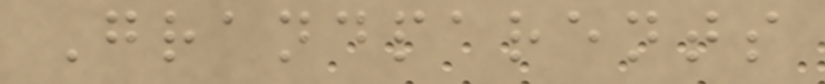Grandparents
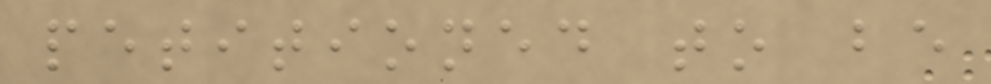petitioned to be
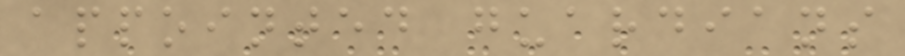appointed guardians
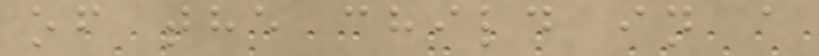of the child in a
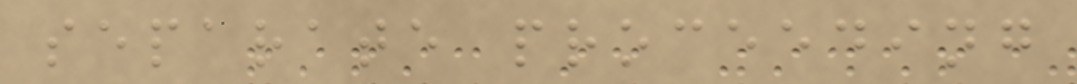separate proceeding
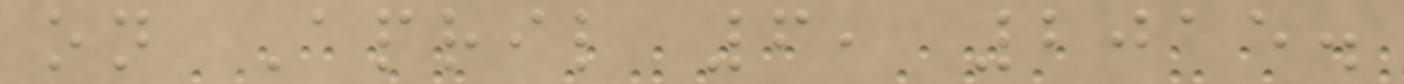on April 6, 2015.
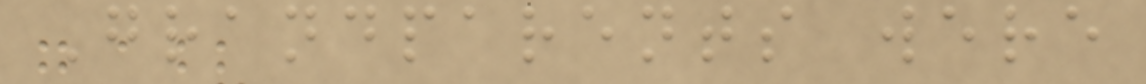Grandparents were
